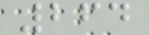264
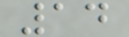14
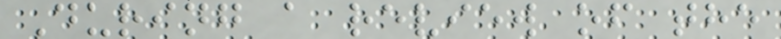During a review of the
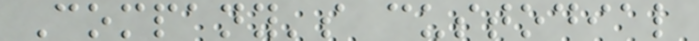Company's custodial
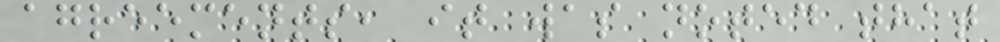agreements, it was noted that
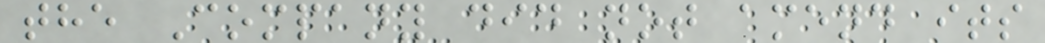the Company did not amend its
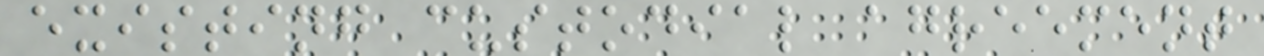existing custodial agreement
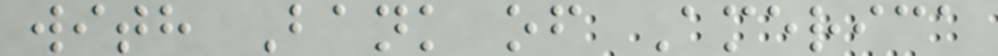with Bank of America
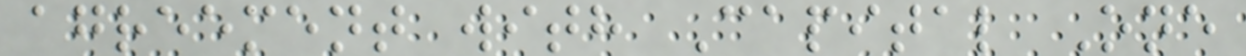agreement with Capital One
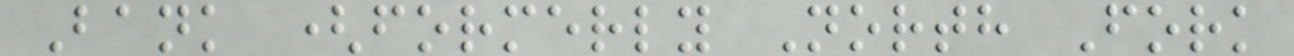Bank (formerly North Fork
